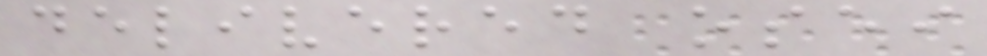delivered osei
